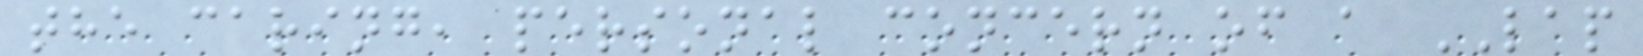the caring, personal concern of a LAP
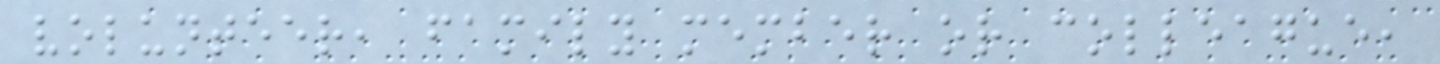volunteer, family member or colleague,
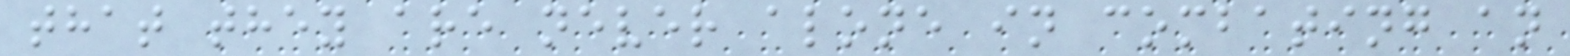that they are never alone in combating an
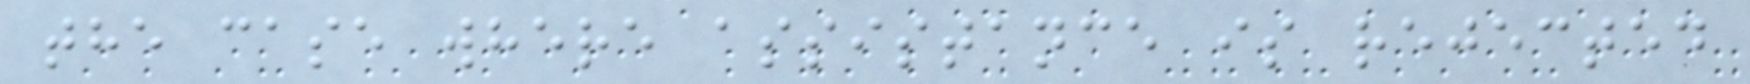the case where assistance is rejected
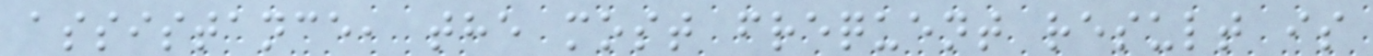assistance, the most frequent result is
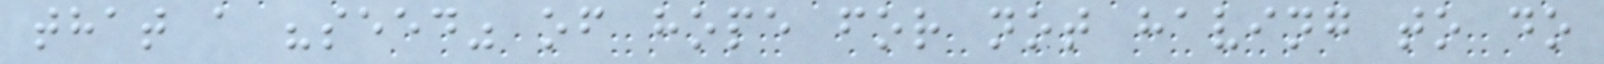that a "seed" of hope for not having to do
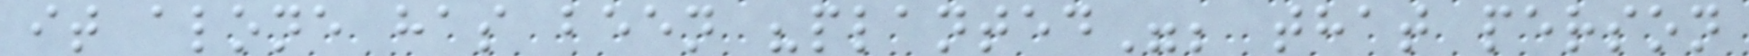it alone has been "planted"; that person
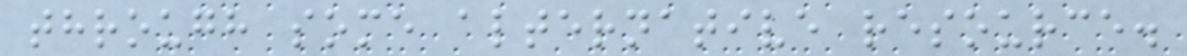through some alternative resource.
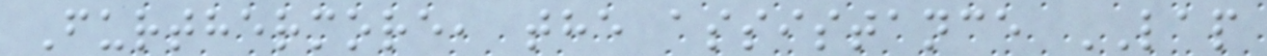Furthermore, the assistance LAP
